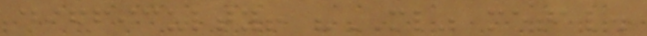difficulty! "ML" metal.
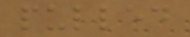pulled
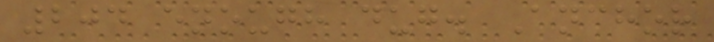204 enough dug. Anchor
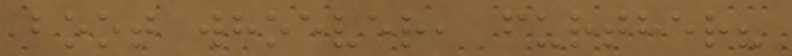boot whoever, further?
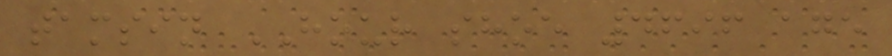tamsin HOUR shoe 4696 age
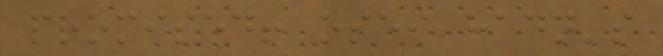promised! osei hadn's
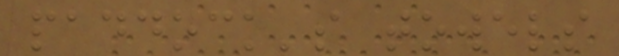paddock's towels
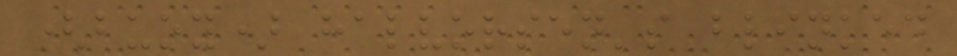(buoy) halvorsen's blinked
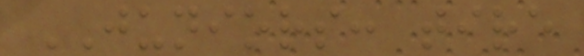JUNIORS: tire
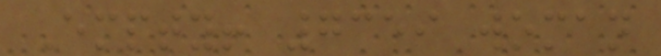Empty! 7359 woman
